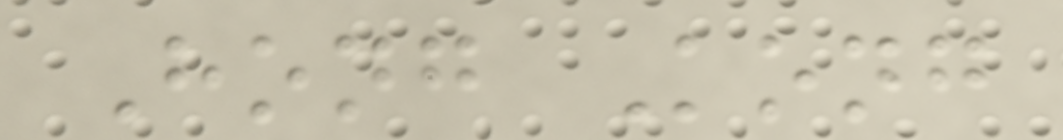Hong Kong
